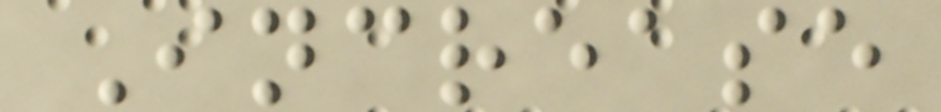Increase
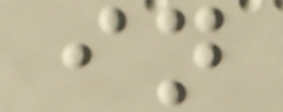in
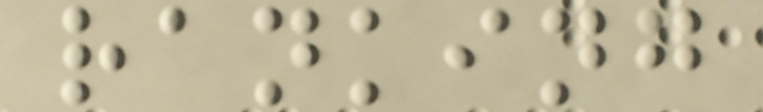ranking
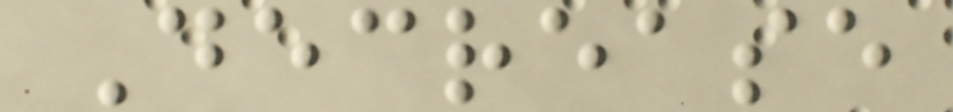Decrease
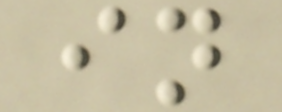in
